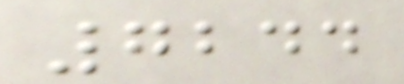7244
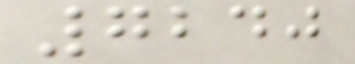7240
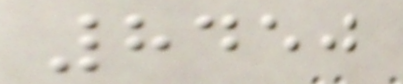8450
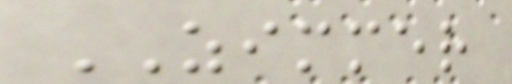ZIMMER
